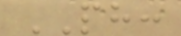PH:
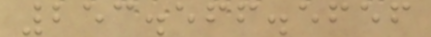253.566.5656
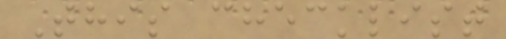This checklist
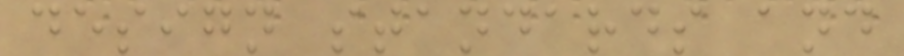design standards and
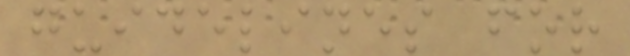guidelines for
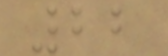22
